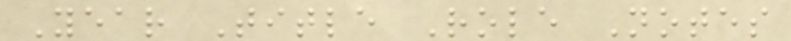Year Title Role Notes
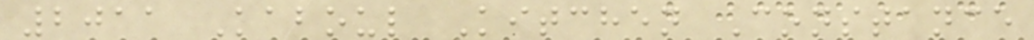2011 Kaboul Kitchen Constance
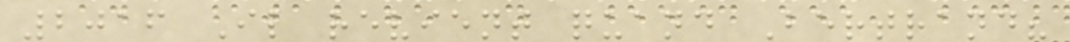2016 Il revient quand Bertrand?
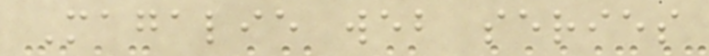Magalie web series
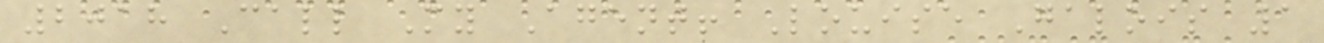2018 Call My Agent! Louise Galois 1
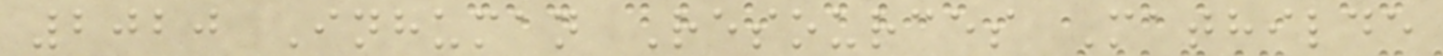2020 Inhuman Resources Mathilde
